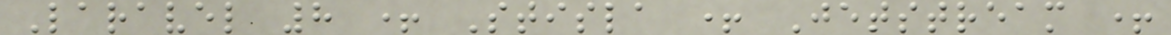Laravel 8 + Stisla + Jetstream +
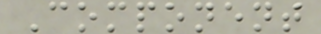Component
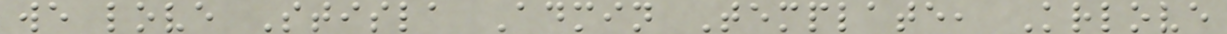we love Stisla Admin Template, Krlove
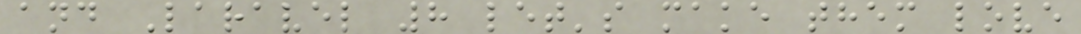and Laravel 8 let's make them love
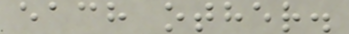each other.
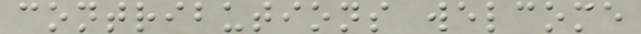contributions welcome
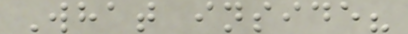What inside?
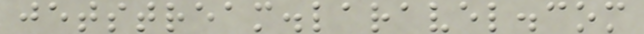jetstream.laravel.com
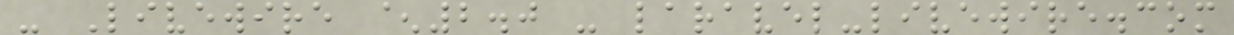- Livewire ^2.0 - laravel-livewire.com
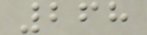268
